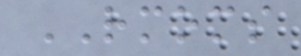RMOMS
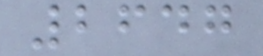2647
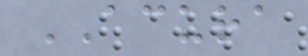ACURA
